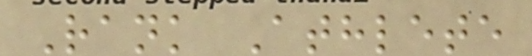Rank Athlete
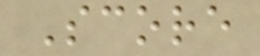Score
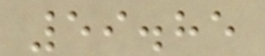59.85
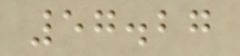57.27
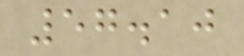57.10
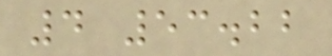4 53.22
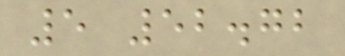5 52.72
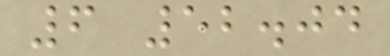6 52.04
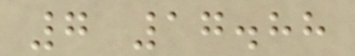7 17.88
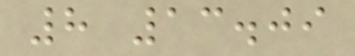8 13.09
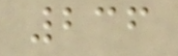236
